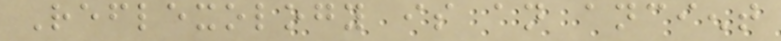Reflexology is an ancient
